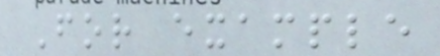For example
